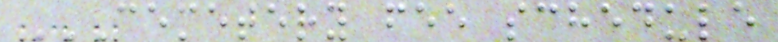CEMETERY FEE SCHEDULE
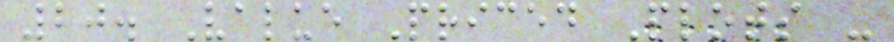20. Value Priced Plots -
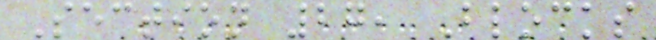Section 27, Blocks
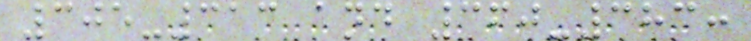305-313 and 360-383:
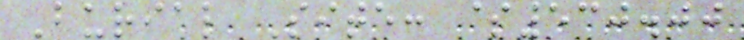Burial Site: $530.00
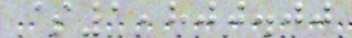$1,800.00
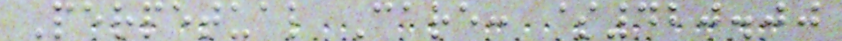Perpetual Care: $420.00
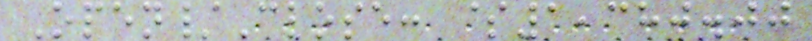Open/Close: $1,380.00
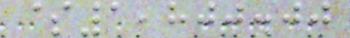$1,800.00
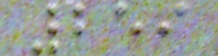259
